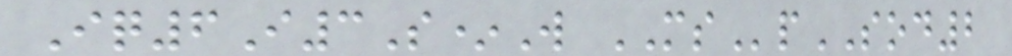Iq6I3S*W MSpSOD2
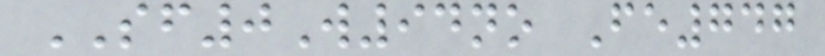SF0W94no Fe747
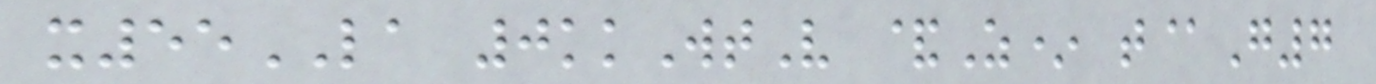x55LA 0kkWtV &Z* t@G7
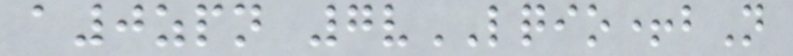a0zpn 7vLQIO+bN
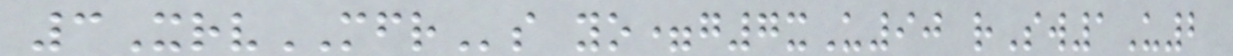3XrvMFRs yo=g7xU90 rSw1U2
